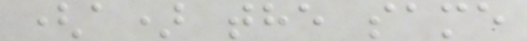(a) the same
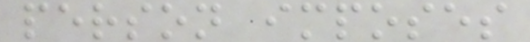person imposes
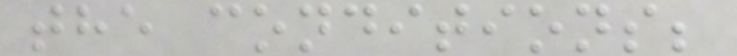the conditions;
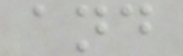and
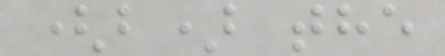(b) the
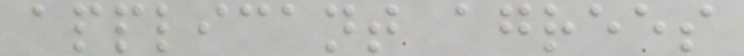applicant agrees
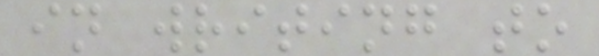in writing to
